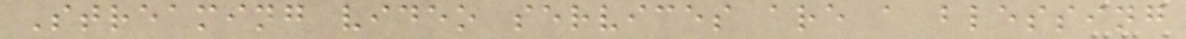Streaming video services are a blessing
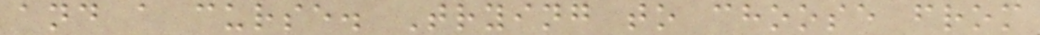and a curse. Trying to choose from
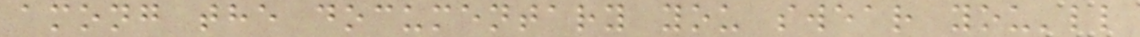among the documentary you swear you'll
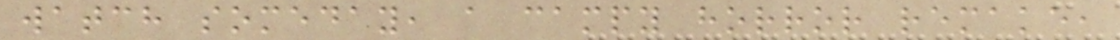watch someday, a campy horror remake,
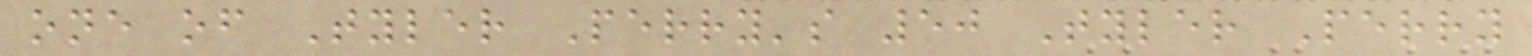one of Tyler Perry's 50 Tyler Perry
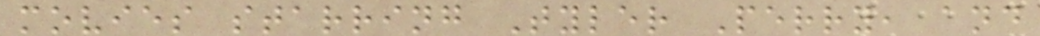movies starring Tyler Perry, and
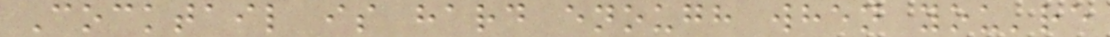Cocktail is hard enough when you're
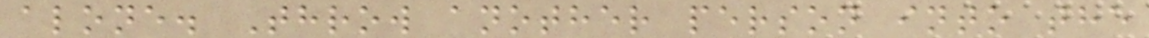alone. Throw another person into the
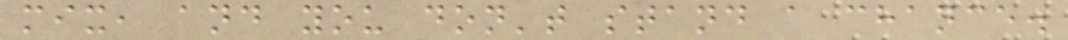mix, and you don't stand a chance.
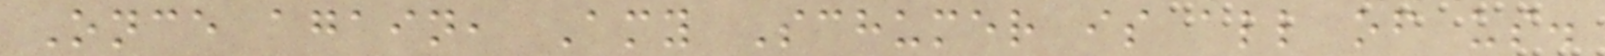Once again, Amy Schumer is all of us.
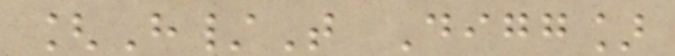[H/T Digg]
